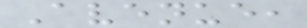Avenue,
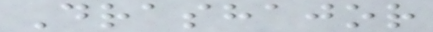Drashajor
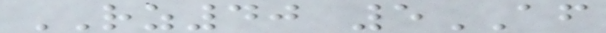RZ40 5AF
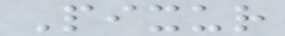Pixur
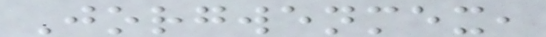Jorgwenmex,
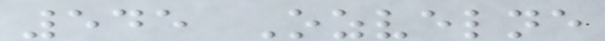545 Ozvelne
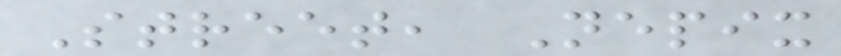Street, Nepix
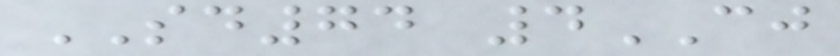SD74 4CJ
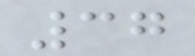37
